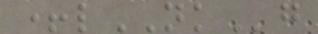+lNKg
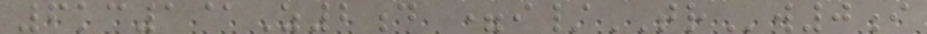6kc1@Z2d =i/TRw0i
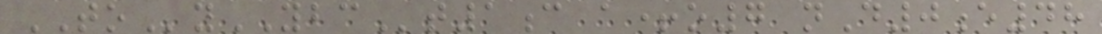TOyYBCt1c a+o7 nD0e48
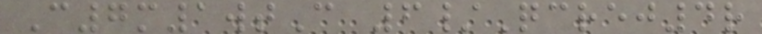C7m1wtC 6/Qcrej4r
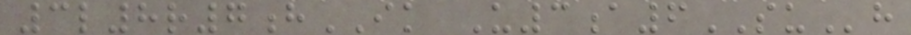3l8r7hIK U3a6SUh
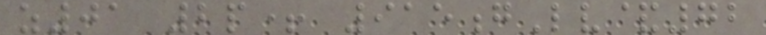z01 2p+ 915gLv&72
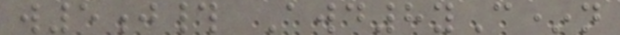w5j# Awd8yC*n
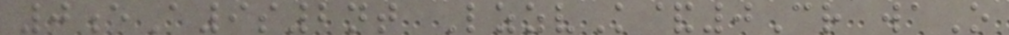0eA9s2nt LzzvK&0Cr waO
